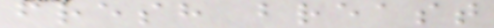fresh breast
